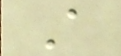A
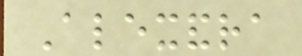Alexandra
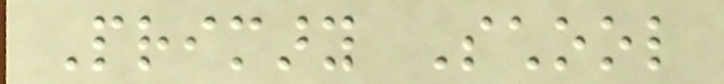Primary School
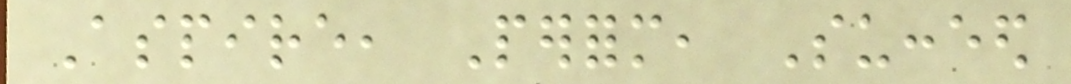Aspire, Perform, Succeed
